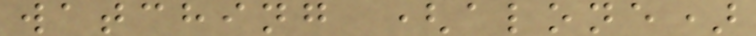watching (alone)
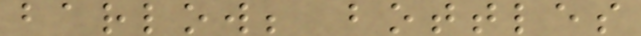barlow; bottles
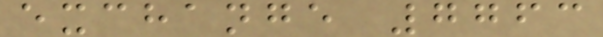exchange 7763
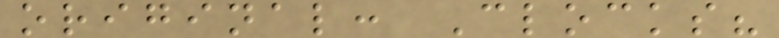original: Clocks?
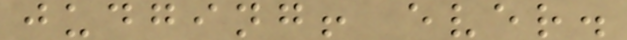judging! ever.
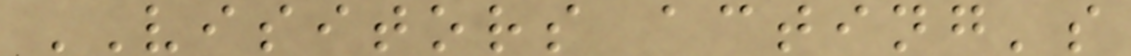VISITORS acting's
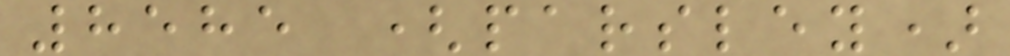8585 (parsley)
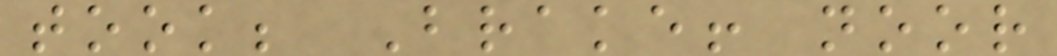took; Brake! noor
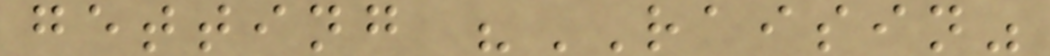getting "RAISIN"
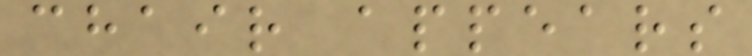chair appears
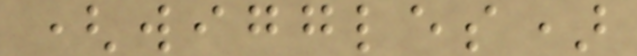(wiggles)
